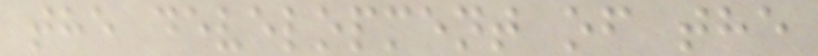the development of the
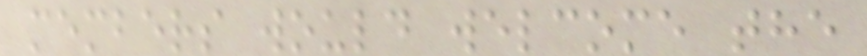members would welcome the
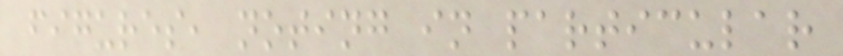figures, noting in particular
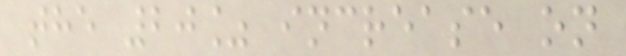the 20% increase on
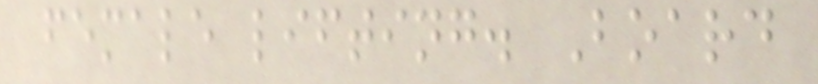female lifting. Board
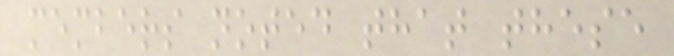members noted that these
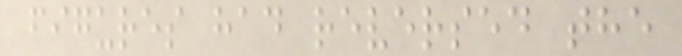figures had reversed the
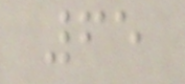65
